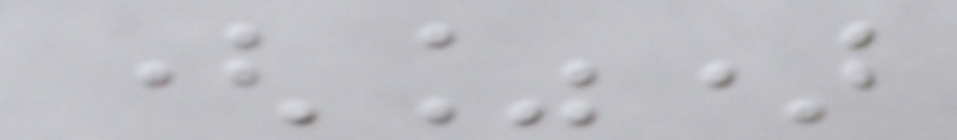(%)
